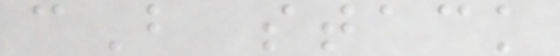cB stack
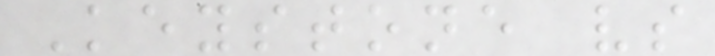Keystone vs
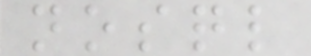nosql
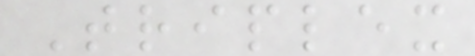Triplex
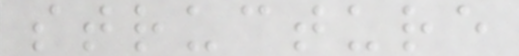structure
